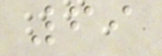69
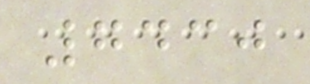7430
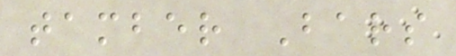tamber Bars
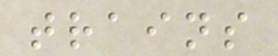trains
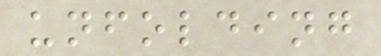unfolding
